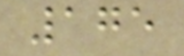175
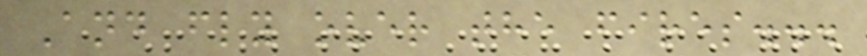And fly over the fires...
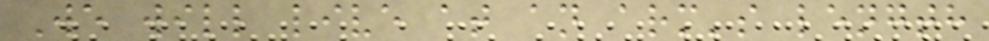We will live at an arm's length
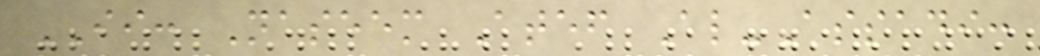II: Naseem Atef Al-Assadi:
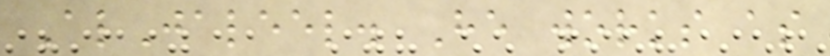AlJaleel. He works as
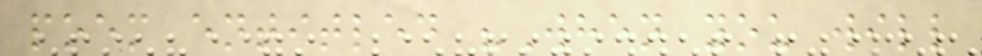poem entitled "When you will
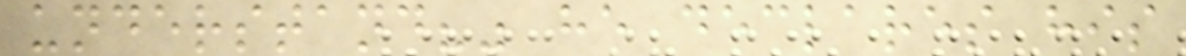understand?" he declares his
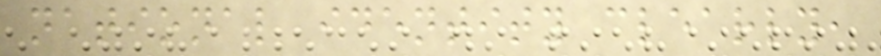national identity clearly,
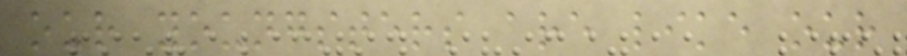our youngsters are like our
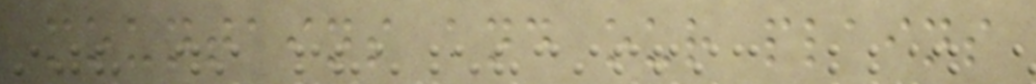mountains and our plains
